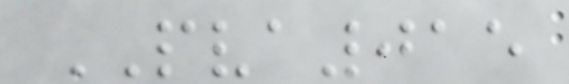PVA015
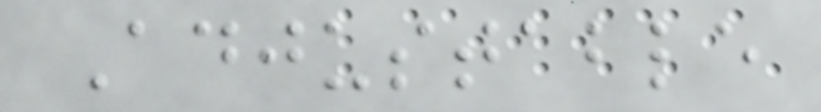Adjustable
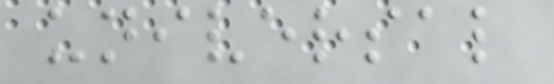universal
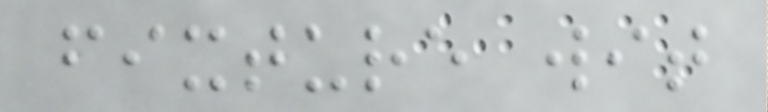fixture wit
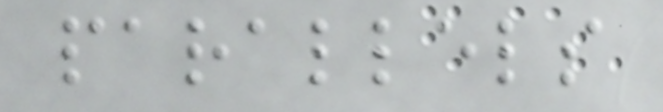parallels
